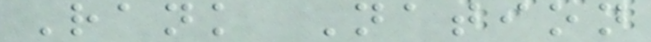Rank Nation
